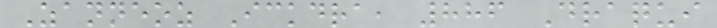Zanneoz Ickdra, 886 Draqui
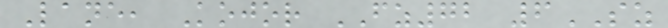Lane, Kojor FZ72 6SZ
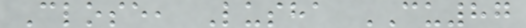Close, Lusha CU87
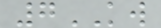7KW
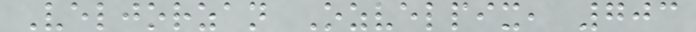Veljorzan Ozvelpix, 703
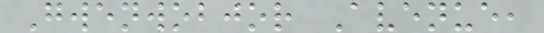Gwenwobjor Avenue,
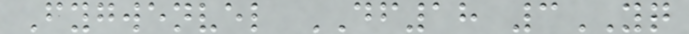Fygwenvel DF18 3YQ
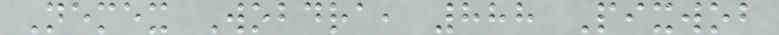Nemex Wobdra, 888 Pixwob
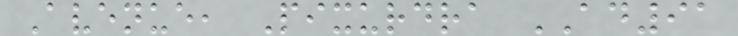Avenue, Pixurdra AD91
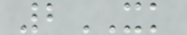2XK
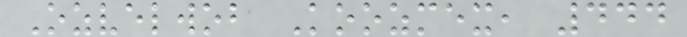Ozvelwob Koozmex, 444
